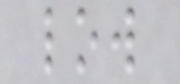low
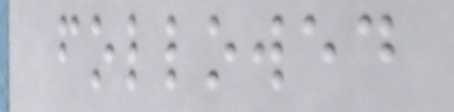followed
